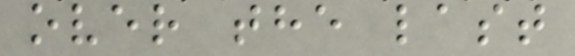over the last
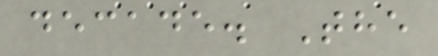decade. The
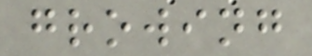growing
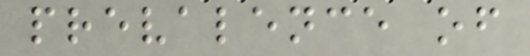prevalence of
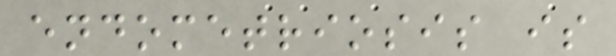endometriosis is
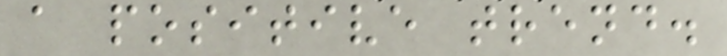a positive trend.
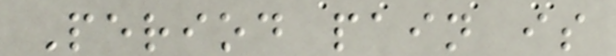Period pain is
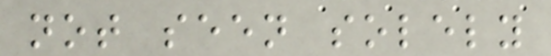not seen solely
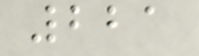221
